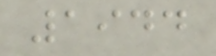1944
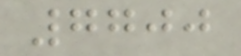7700
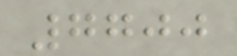7700
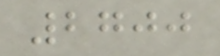2700
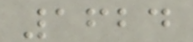1624
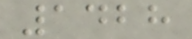1428
